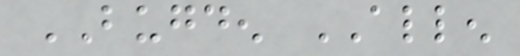BUGDEN ALLEN
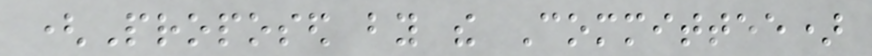(Proposed by the Committee)
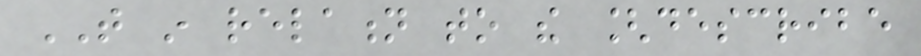THAT in relation to the [describe
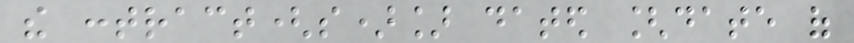the contract(s)] dated [date of
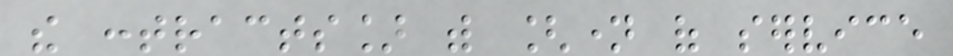the contracts] with [name of service
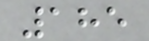185
